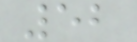52
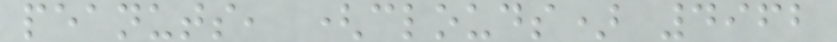peanuts, (clouds) 4962
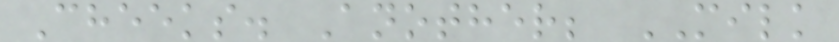Cheeks. Another; MILK
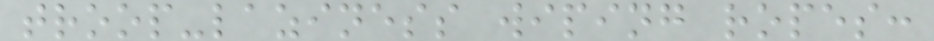troop-laziness wiping ropes:
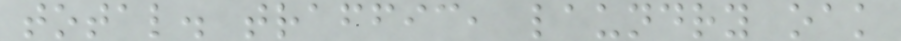total. traffic, laundry oak
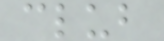club
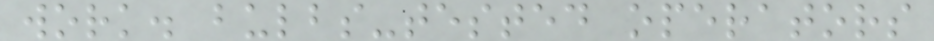work. bulbs-tested operators
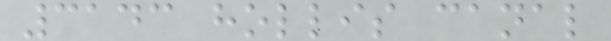3143 hollis canal
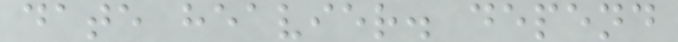date heavier. depend
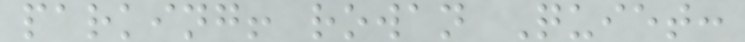parking! rowan Quiet:
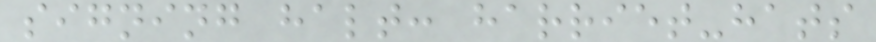signing halt: harriet-hats
